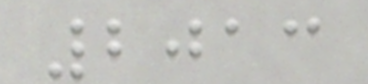2013
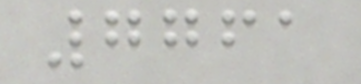7761
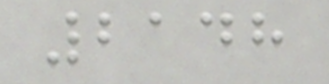2148
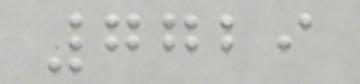7729
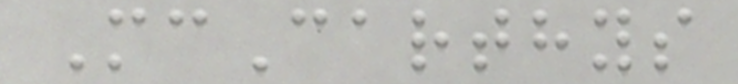McCarthys
